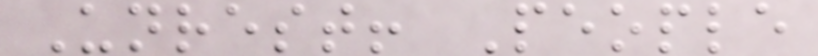Unrest! People
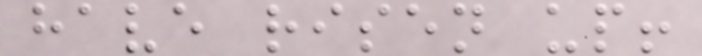have risen up!
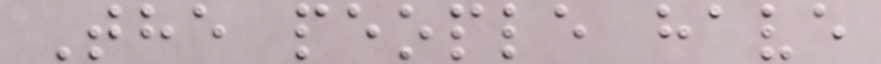The people have
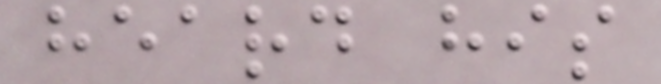heard his
